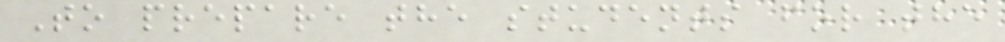To prepare the students for the
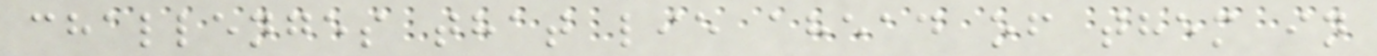challenges that lie ahead of them in
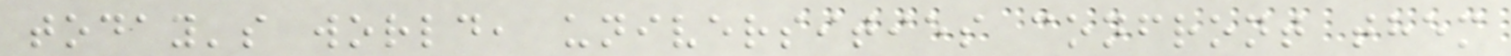today's world, universities confront them
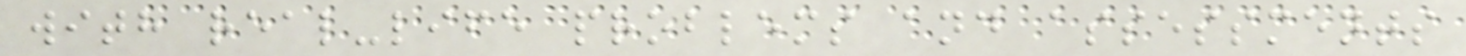with real-life problems and assessments
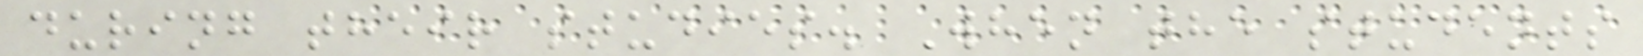during their studies. When the students
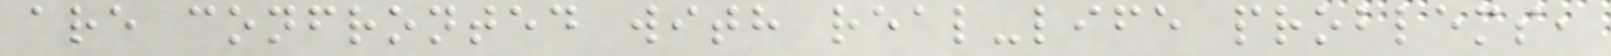are confronted with real-life problems,
